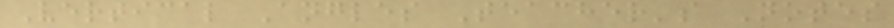Vertical Angles Teacher's Notes
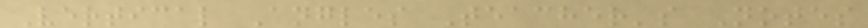Vertical Angles Teacher's Notes
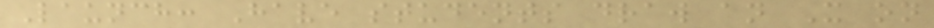Launch: Have students draw an X on
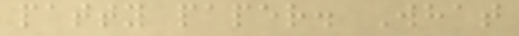patty paper. What
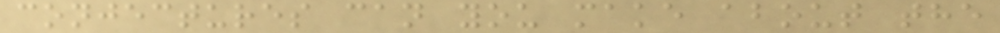conjectures can you make about the
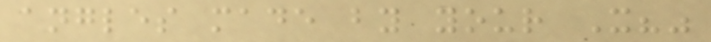angles made by your X?"
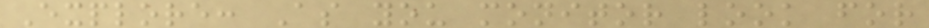Explore: As you monitor look for
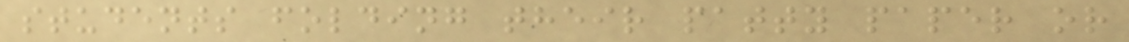students folding their patty paper or
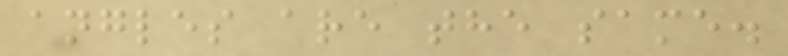angles are the same.
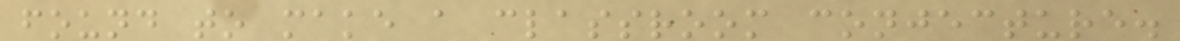found to make a classroom conjecture.
